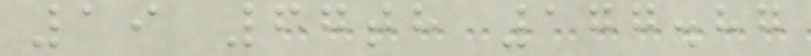19 67th 177.87
